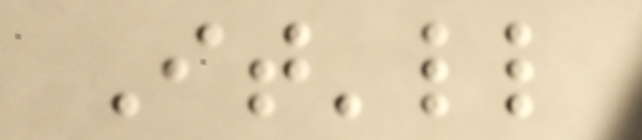It'll
